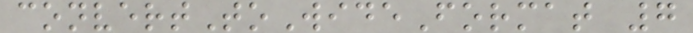convertToWideFormat 7
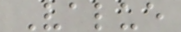Value
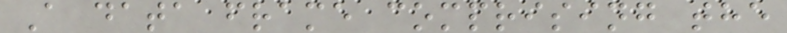A data frame comprising the
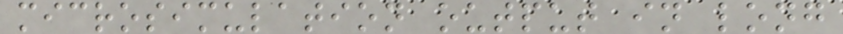microsimulation output in long
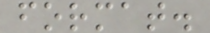format.
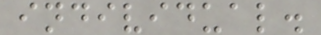individual.
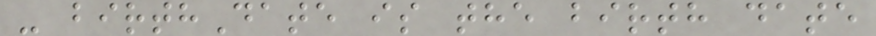- birthDate is the birth date
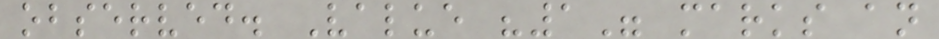observed. Value "1" marks an
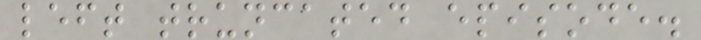left truncated episode.
